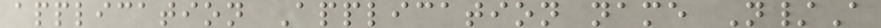application Application name N/A
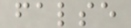false
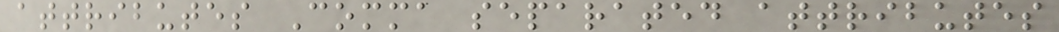attributes Comma separated attributes
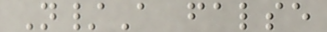N/A false
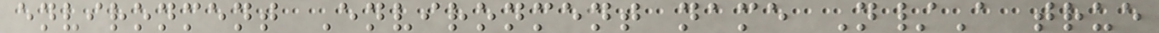environment Environment name N/A true
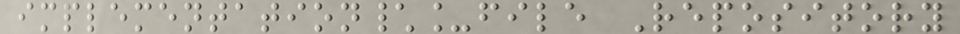implementation\_file Repository
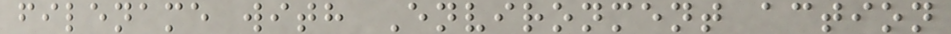filename with Environment action
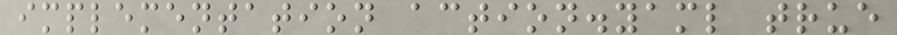implementation action.yaml true
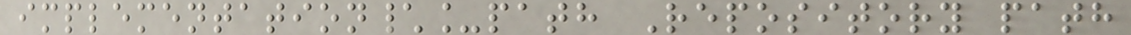implementation\_path Repository path
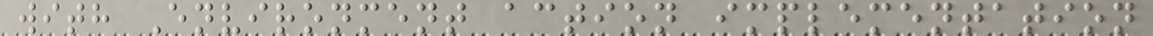with Environment action implementation
